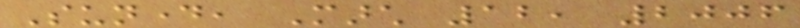Sunday, March 12, 2006
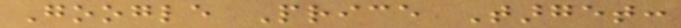Google Price Target:
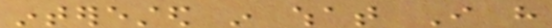interested in what I have
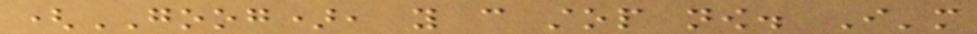(GOOG), you can stop now. I'm
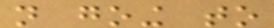not going to
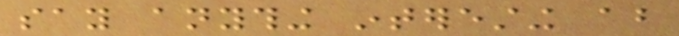say anything interesting about
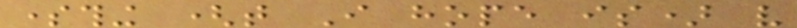something (that I hope is) very
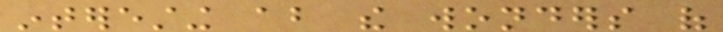interesting about the wonders of
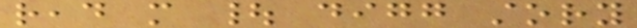read more | digg story
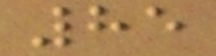85
